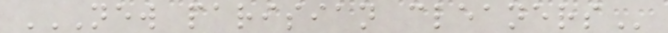NEW PARISIAN CLEANERS
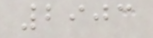2903
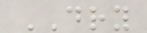DRY
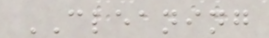CLEANING
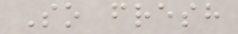So fresh
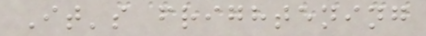It's frightening
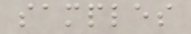samples
